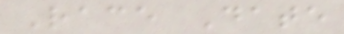Race Date
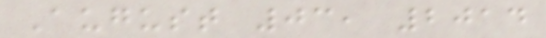August 03, 2014
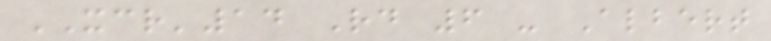XCR'14 Rd 6 - Albert
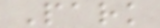Park
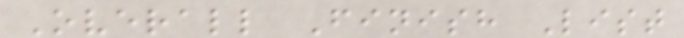Overall Finish List
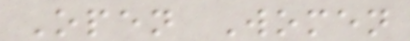Open Women
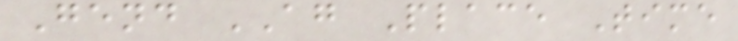Gend AG Place Time
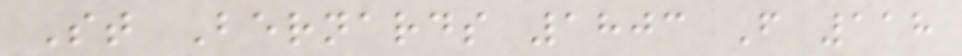St Bernards 1803 F 118
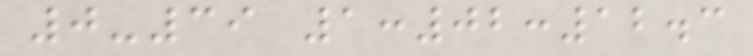0-39 1:02:12.3
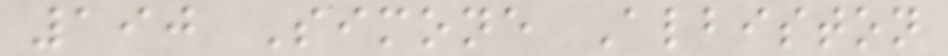190 Simone Albiston
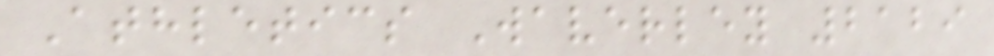Athletics Waverley 2129
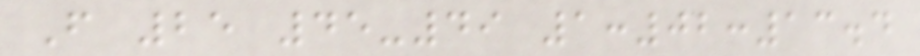F 25 45-49 1:02:13.4
